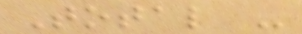Total -
